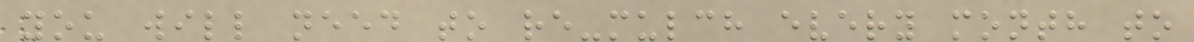you will need to re-mulch every month to
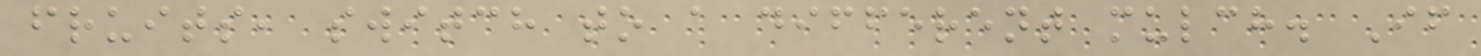fruits, switch to a different mulch. If
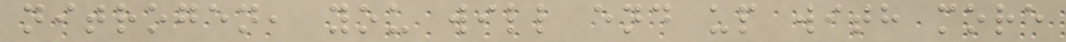nitrogen, you will end up with more
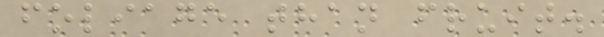foliage than fruit.
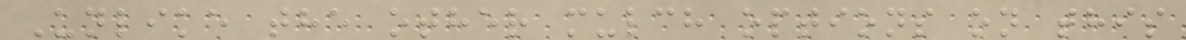Unlike the other mulch options on this
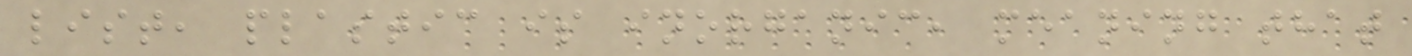list, plastic is inorganic, meaning that
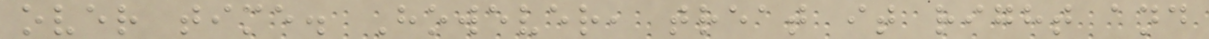over time. However, treat it right and
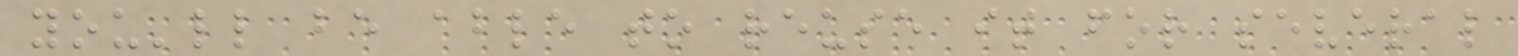you'll be able to reuse it for several
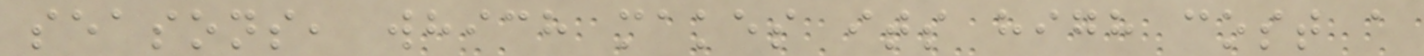seasons, which makes its high cost a
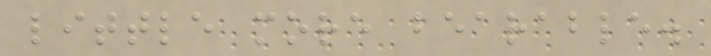little more bearable.
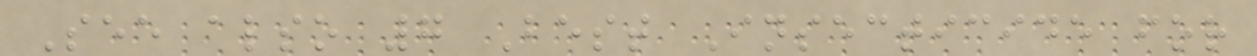See also 7 Best Insecticide for
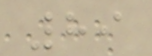89
